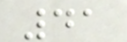41
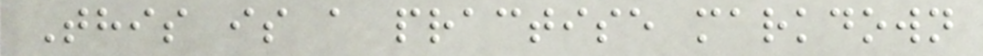This is a practise markdown
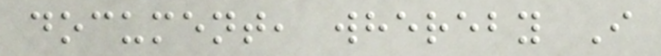document, whereby I
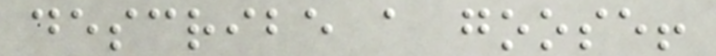describe a goose!
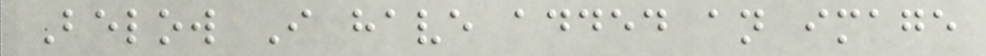Below I have added an image
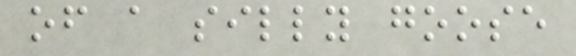of a silly goose
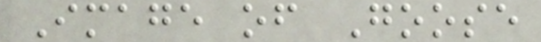Image of Goose
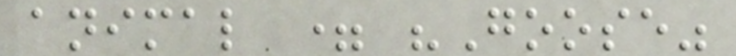animal = "Goose"
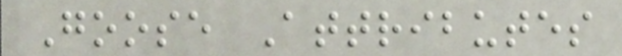Goose Attributes
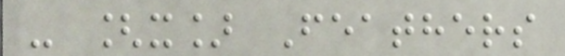- [x] Feathers
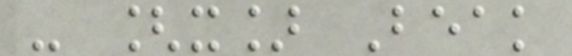- [x] Beak
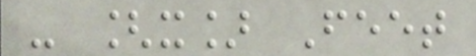- [x] Feet
